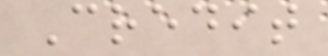Credit
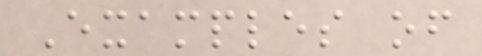Examples of
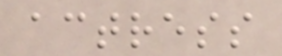actress
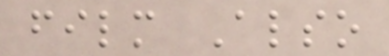film Also
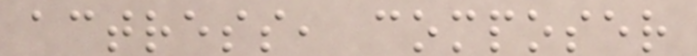actress, composer
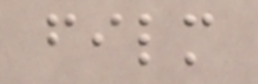film
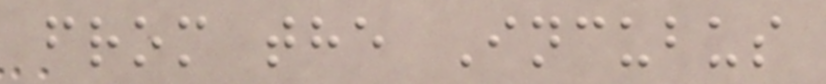from the Incubus
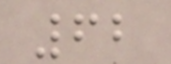62
